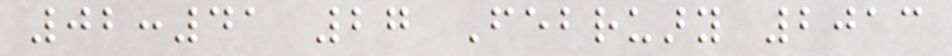02:41 27 February 2013
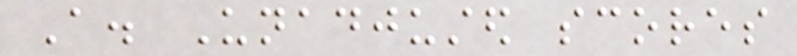A. Unadjusted scores
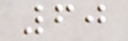60
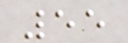55
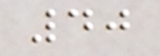40
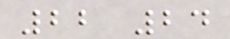22 24
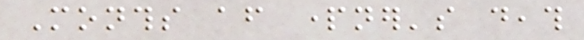Months after partner's death
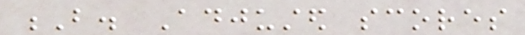B. Adjusted scores
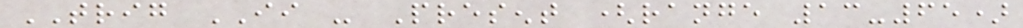TRIG II - Present (range 13-65)
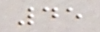45
